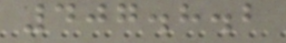407.8.2
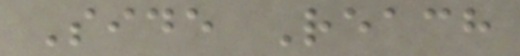Side Reach
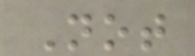Not
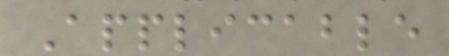Applicable
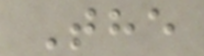The
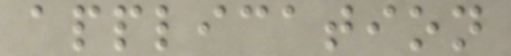application
